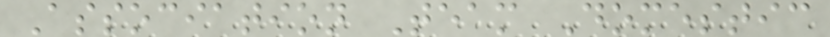Association Team Domestic
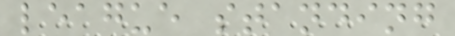league standing
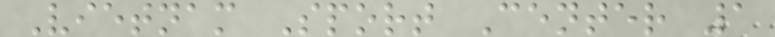Vietnam Sport Center 1
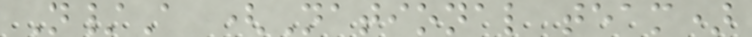N/A (National team)
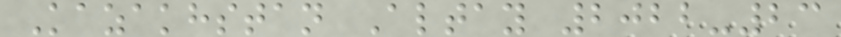Kazakhstan Altay 2022-23
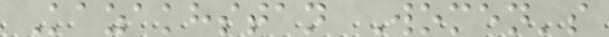Kazakhstan Women's
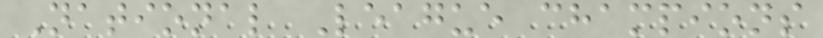National League champions
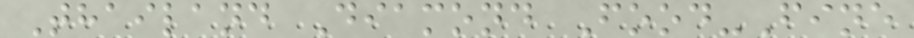Thailand Diamond Food-Fine
